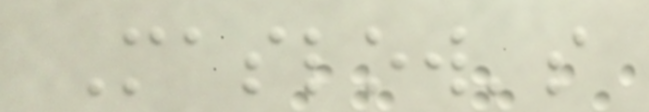Maslow's
